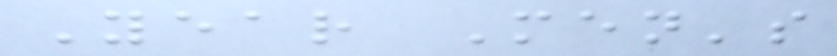Year Men's
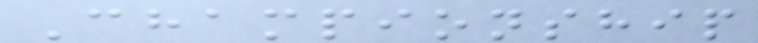Championship
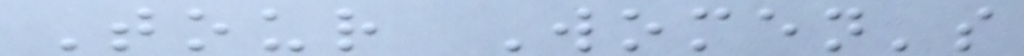Tour Women's
